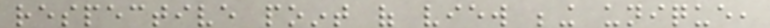respective point of view being unique,
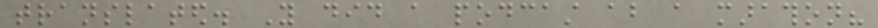translated. You did a podcast about a marathon?
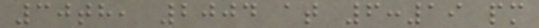30th, 2004 at 6:19 pm
